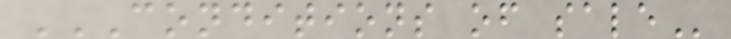CONDITIONS OF SALE
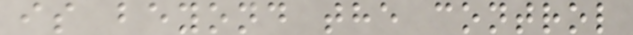is beyond the control
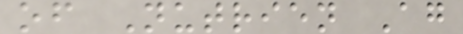of Nutrien Ag
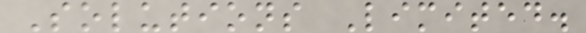Solutions Limited.
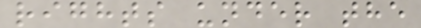rights under the
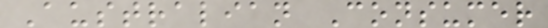Australian Consumer
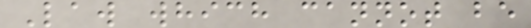Law which cannot be
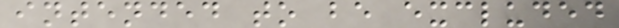intended to be excluded
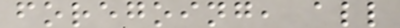foregoing, all
